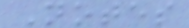Notes
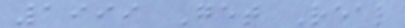1999 Get Real
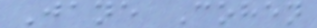Jane Cohen
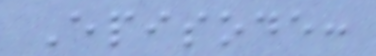Episode:
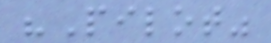"Pilot"
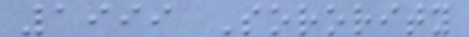1999 Sorority
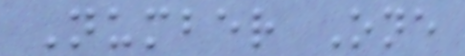Number One
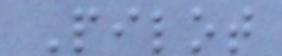Pilot
